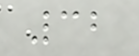32
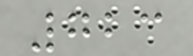723
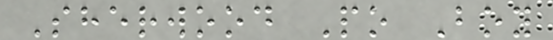Sherwood Po Boy
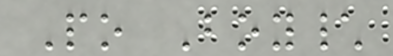Po Boy\
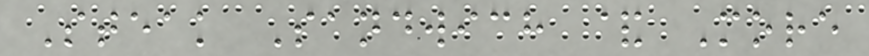Steak Sandwich & More
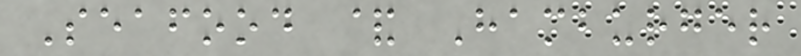Seafood & Hamburger
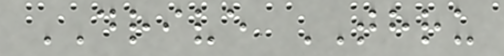DRIVE THRU
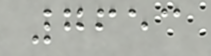7653
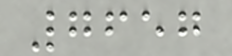7657
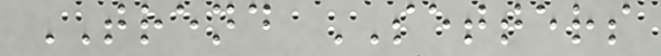TREND SETTERS
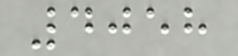4058
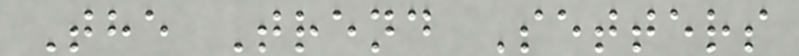The Trend Setters
